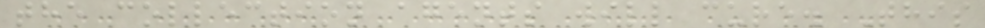the collection agents will cure. This
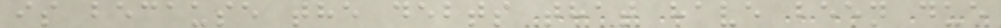is because the debts that have been due
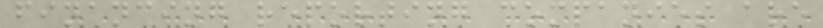financing reporting companies are
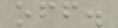off.
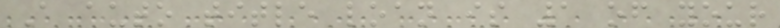A auto title loan is 1 of your
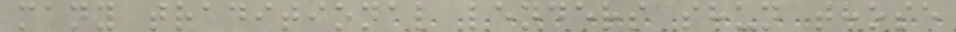many traditional lenders shun those
